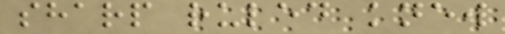sharp ruled knew
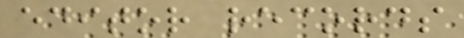editor records
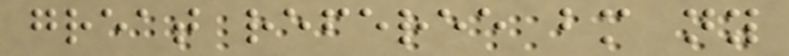great referee bm ny
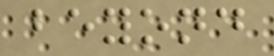beyond
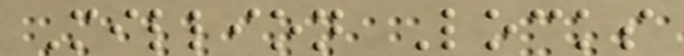Million Locks
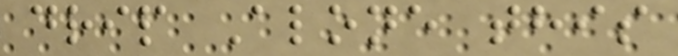drip Alone this
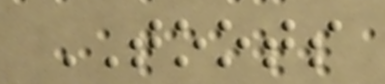TOOTS
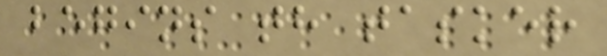begins th tasker
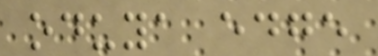oduya edge
